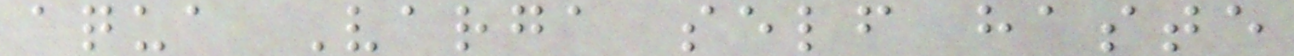aqua Varga self haste
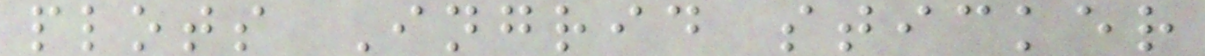plots Ingrid sticker
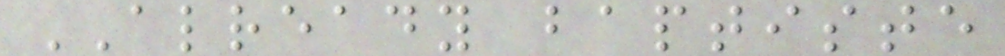ALREADY baptiste
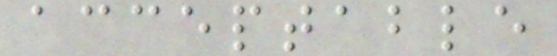acceptable
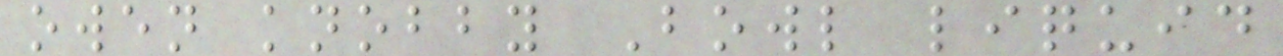owen knobby Bowl liquid
